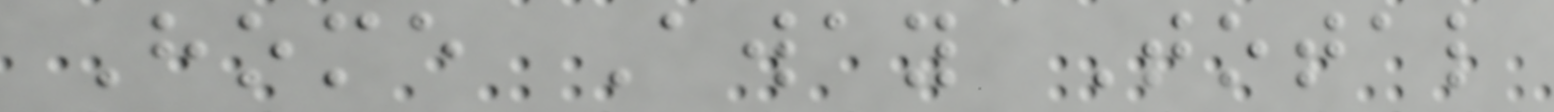Home Away Total
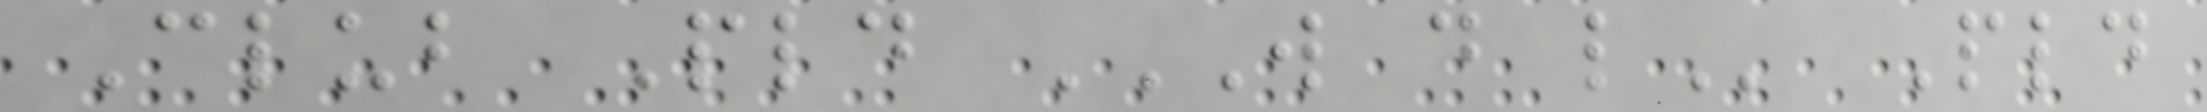Club Pld W D L Pld
